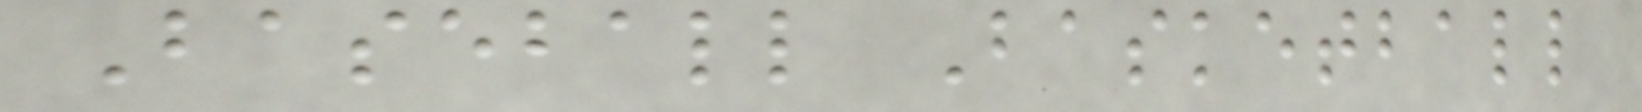Baseball Basketball
